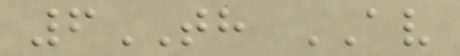6TH AV
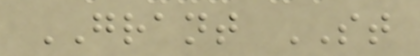GRANT ST
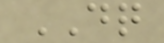DQ
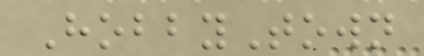HobbyTown
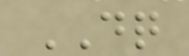DQ
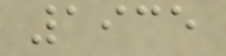1935
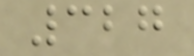327
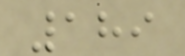189
